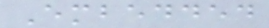Embedded
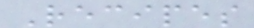Recipes
